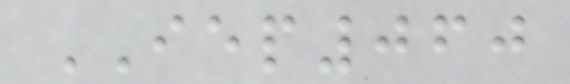IEP060
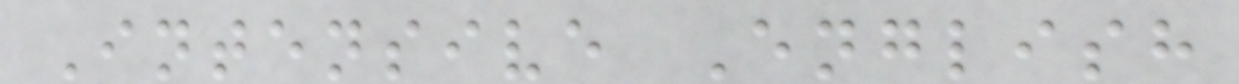Intensive English
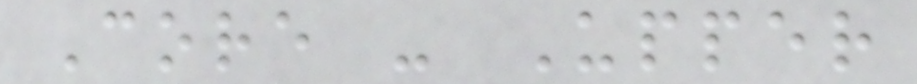Core - Upper
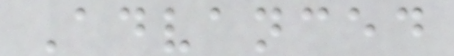Advanced
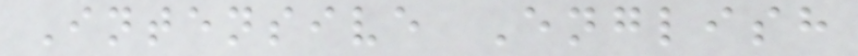Intensive English
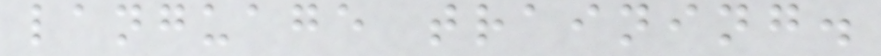language training.
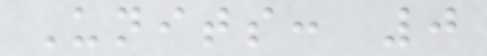Units: 0
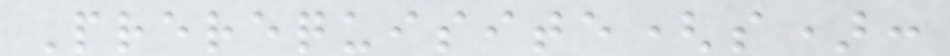Prerequisite(s):
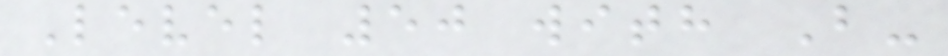Level 50 with B-
